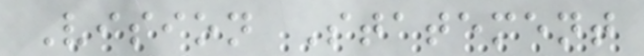Vision Statement
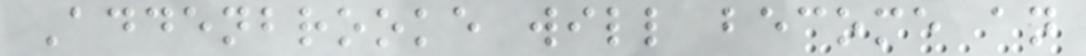Addenbrooke will become an
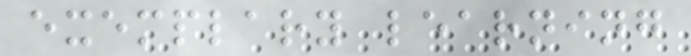exemplary learning
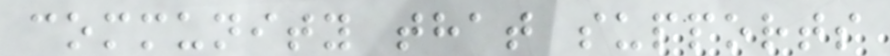community that supports
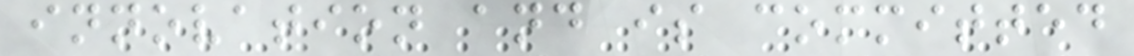innovation and is committed
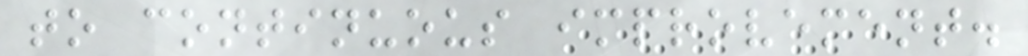to continuous improvement.
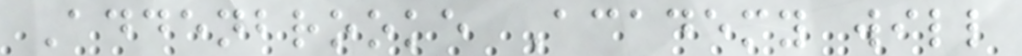Addenbrooke Academy will
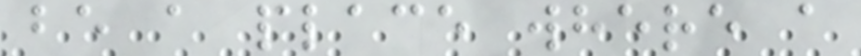be a place where a
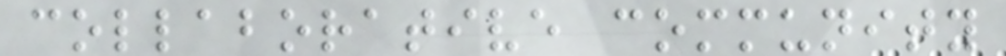collaborative community
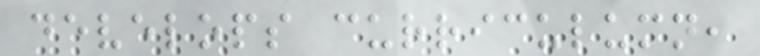develops curriculumn,
